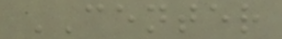CENTER
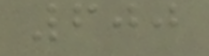600
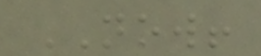NOW!
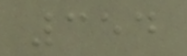354
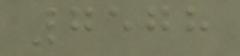7578
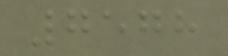7578
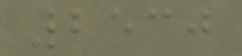2530
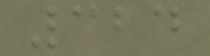324
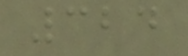324
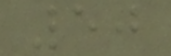50
